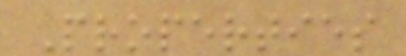Properties
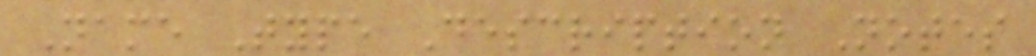Name Type Description Notes
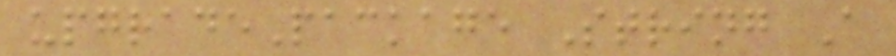upgradePackage String A
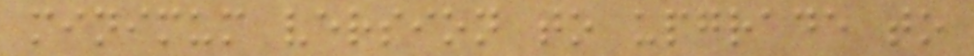minimum version to upgrade to
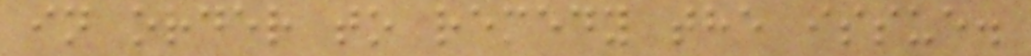in order to remedy the issue.
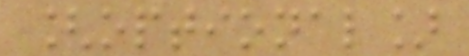[optional]
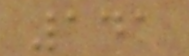141
